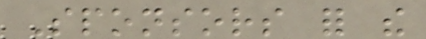Sponsors for the
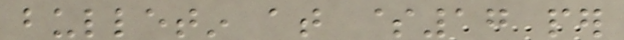bulletin at $17 per
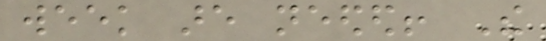week are needed! The
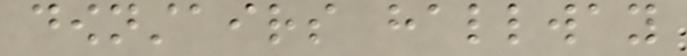downstairs hallway
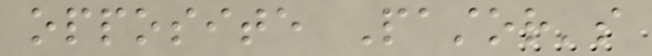opposite Pastor's
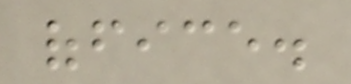office.
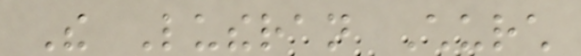The Lutheran Church
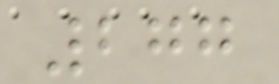277
